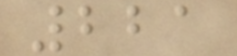221
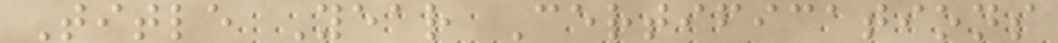Title Year Certifications
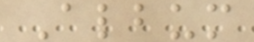Album
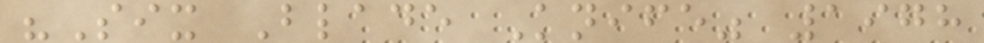"Six Blade Knife" 1978
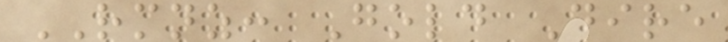RMNZ: Gold Dire
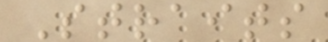Straits
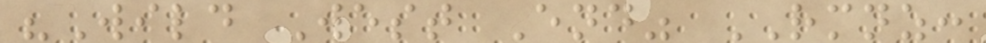"Wild West End" RMNZ:
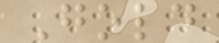Gold
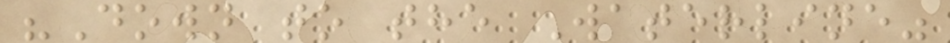"Down to the Waterline"
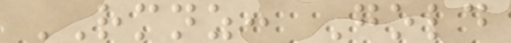RMNZ: Gold
